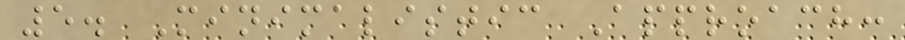5. Minimalistic Approach:
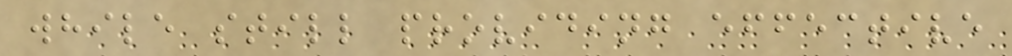while still providing effective
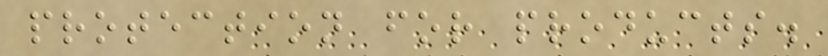protection for products.
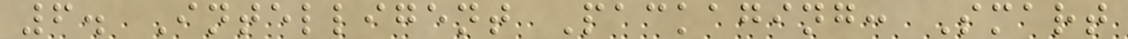6. Intelligent Packaging: Smart
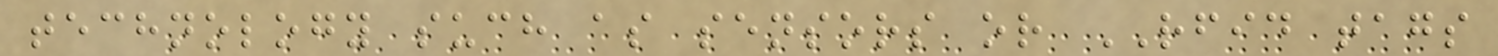technology such as sensors or RFID tags
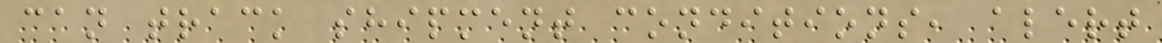can track shipment conditions, alert
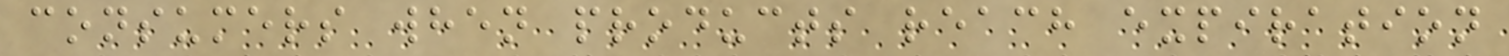consumers when products reach expiration
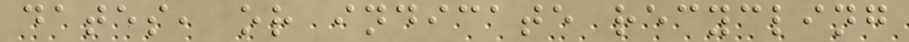dates, or indicate recycling
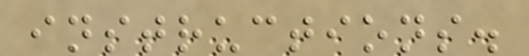instructions.
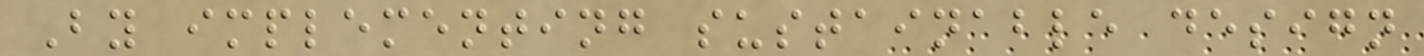By implementing sustainable design
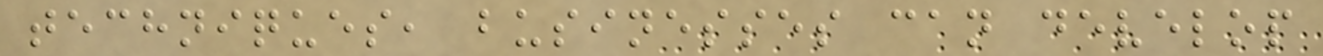techniques, businesses can develop
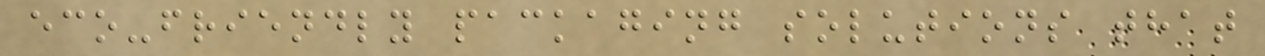eco-friendly packaging solutions that
